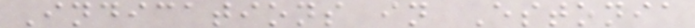Indications in Estonia
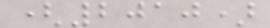(2010)
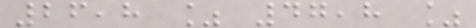26,8 % 47,8 %
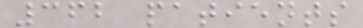362 patients
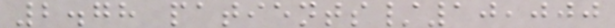2.78 patients/10,000
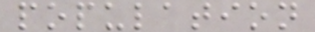population
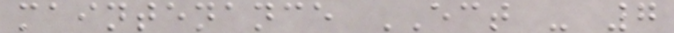maintenance ECT - 7
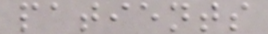patients
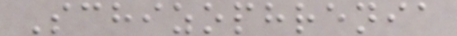Schizophrenia
